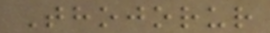Thojorur
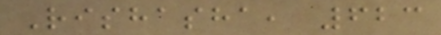Rishasha, 623
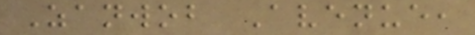Zanwob Avenue,
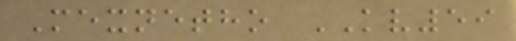Mexnetho KV59
